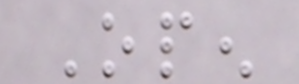Open
